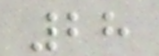28
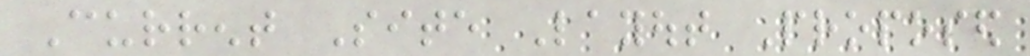Current Site Layout Proposed
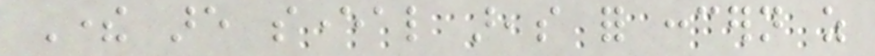There are several areas for concern as
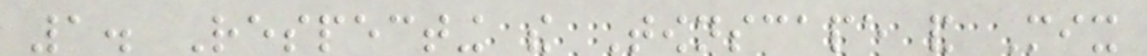1. Respecting the Townscape and Mix
